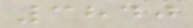3840
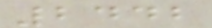2442
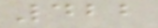422
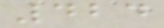424
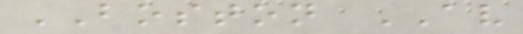BOSTON AV
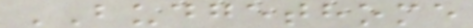BUDGETHOME
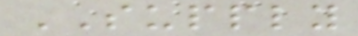SUPPLY
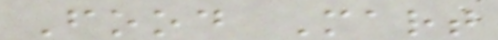Food Mart
